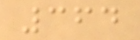364
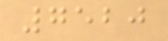7520
